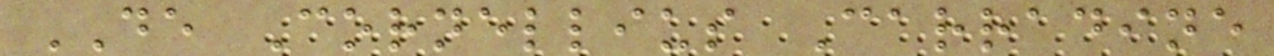DE Cornellius Carradine
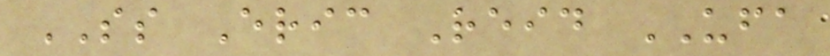SS Eric Reid UFA
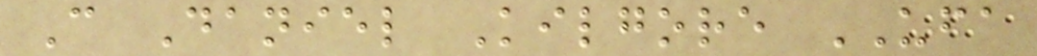C Daniel Kilgore UFA
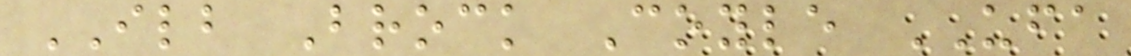ILB Brock Coyle UFA
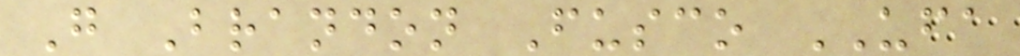G Brandon Fusco UFA
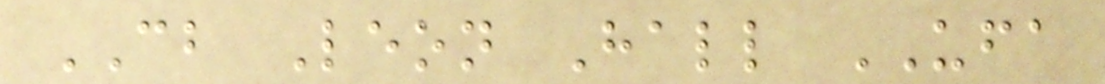CB Leon Hall UFA
